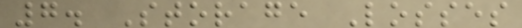7. Storage Losses
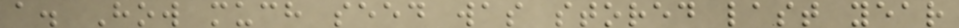a. How much seed was stored last year
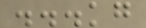...kg
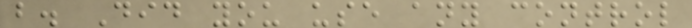b. Did you use any control
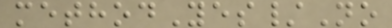methodYes/No
